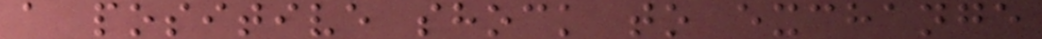a positive shock to exchange
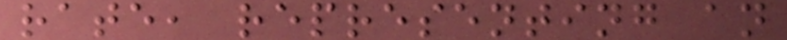rate, representing an
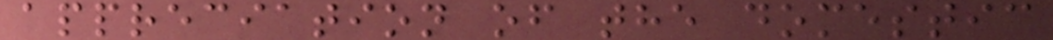appreciation of the domestic
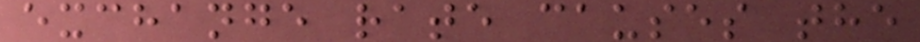exchange rate causes the
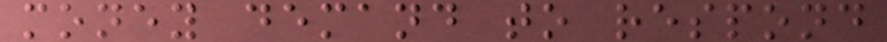money demand to respond
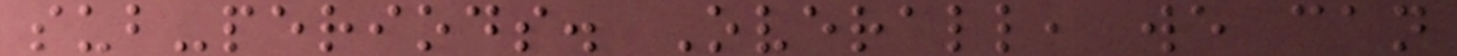sub-periods. Overall, we can
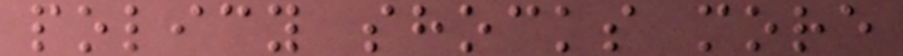policy shocks more
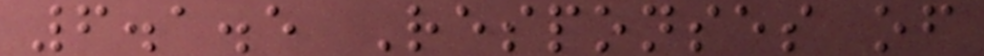6.1.5 Responses of
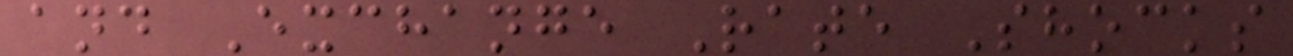and Exchange Rate Shocks
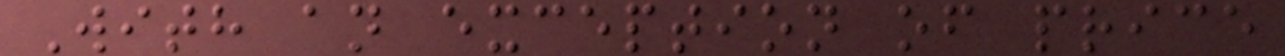With an exception of price
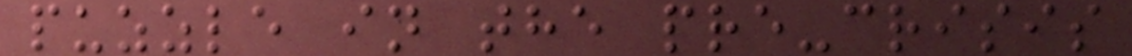puzzle in the pre-crisis
